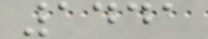1441
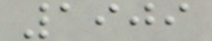1909
